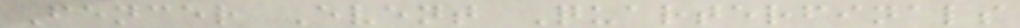Fencer Event Quarterfinals
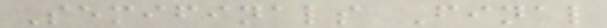Semifinals Final
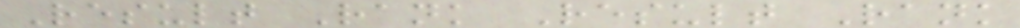Result Rank Result Rank
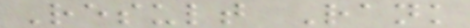Result Rank
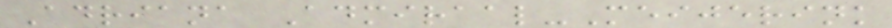Adriana Admiraal-Meijerink
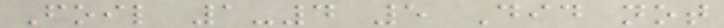Foil 1-4 5 Did not
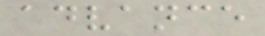advance
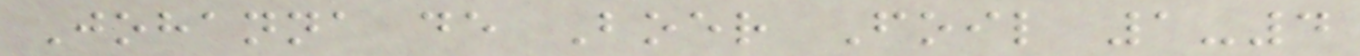Johanna de Boer Foil 1-4
